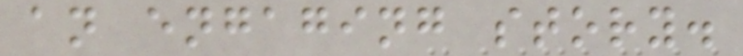an engaging story.
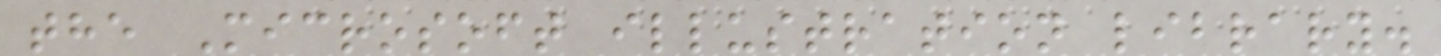the Microsoft illustration library.
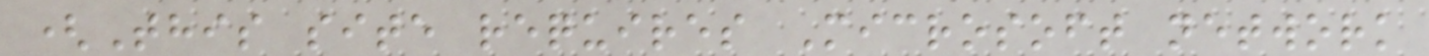(This site requires Microsoft network
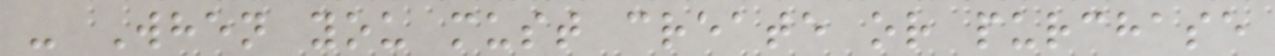- When you must create or purchase
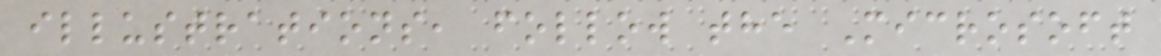illustrations, follow the Microsoft
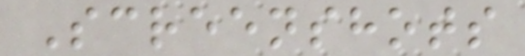Screenshots
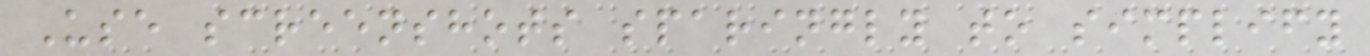Use screenshots sparingly to simplify
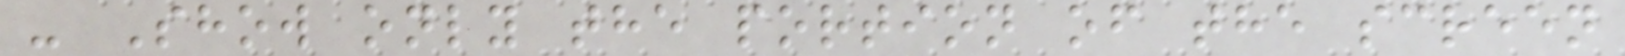- Show only the portion of the screen
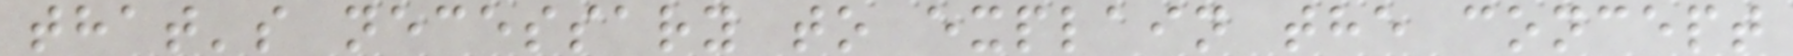that's necessary to explain the concept
